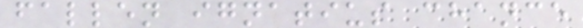fallen ignatius chance
